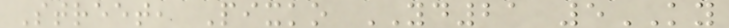Street, Pixko YD21 5KY
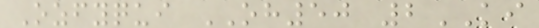Ozfyqui OH50 2KI
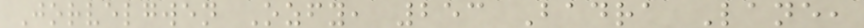Jorvelgwen Ozfy, 253 Badra Lane,
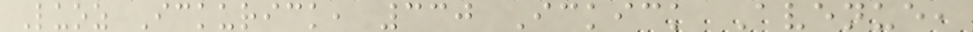Luoz Ickurick, 330 Ickick Avenue,
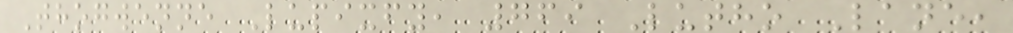Thogwenne Lupixfy, 769 Lutho Lane,
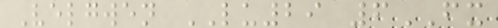Velgwen LU29 6FX
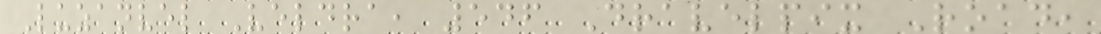Luzanvel Veldra, 546 Dravelpix Road,
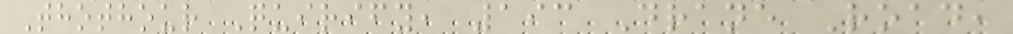Thothour Quirify, 193 Drane Road,
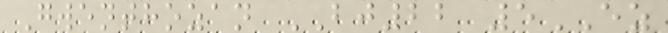Gwenthozan BJ22 5EZ
